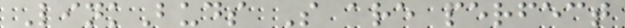LinkBuds S are perfect
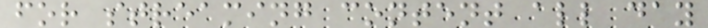for streaming content all day
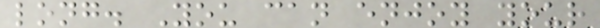long. You can enjoy your
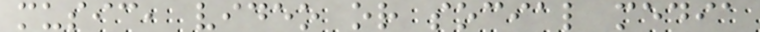music, video or social media
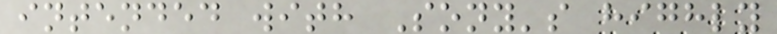intended with Sony's highly
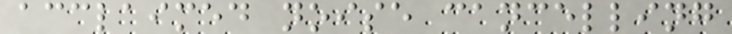acclaimed noise cancelling
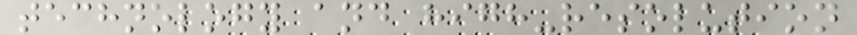technology and high-resolution
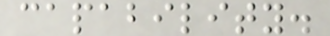capability.
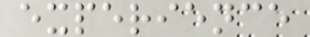experience
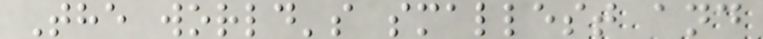The world's smallest and
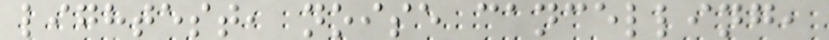lightest, noise cancelling,
